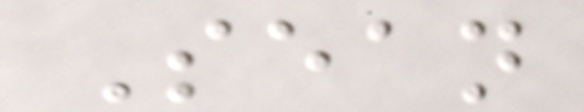Sean
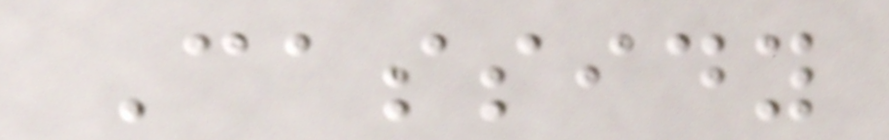Cassidy
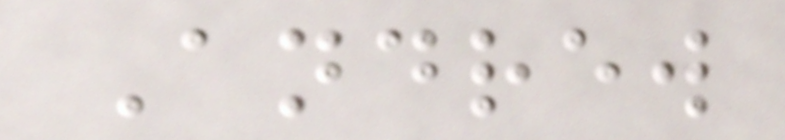Andrew
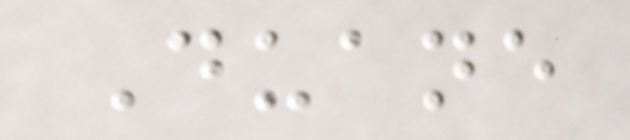Duane
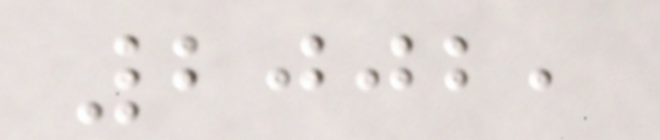2002,
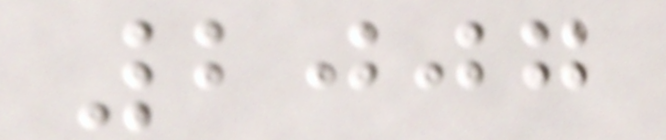2007
